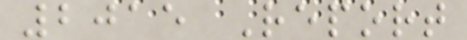2015 Report
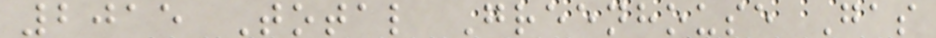2015 Total Greenhouse Gas
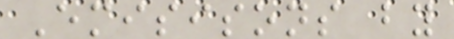Emisisons by
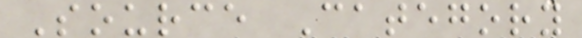Source Category
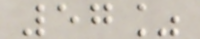57%
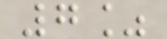7%
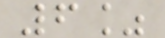6%
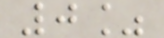0%
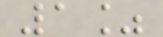1%
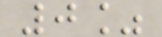0%
